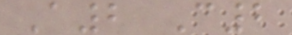A2 C2
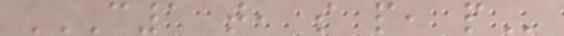C1 T, S P, P
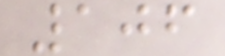106
